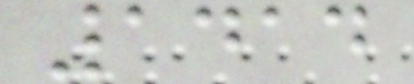1414
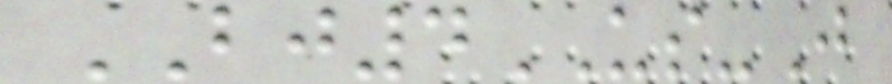BJ4US-J
